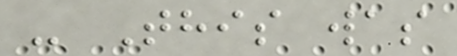- This was
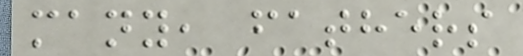many, fathers
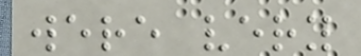were very
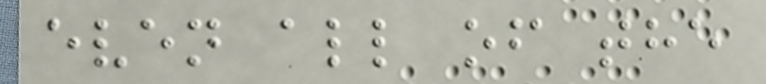even all of the
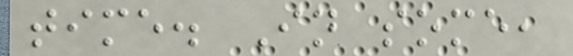time. In some,
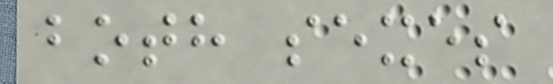both sexes
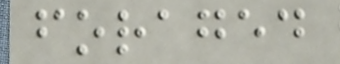foraged
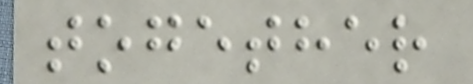together
